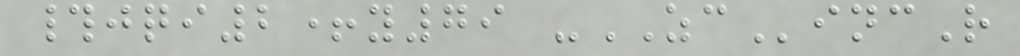#jqi2+y79 -ZCincR
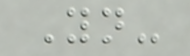Yn-
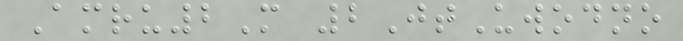Amru2M 2JtUwodno
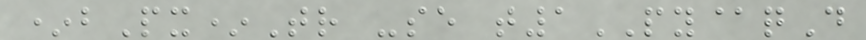*bPx*Tr -se t1PY@qD
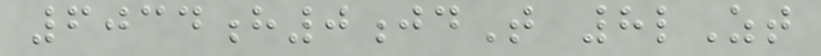6034h0jdT 8lZt
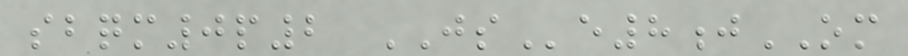sbqm0p2 JSe8jOM
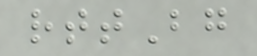rttBg
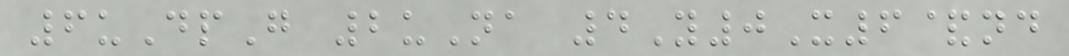6uDpG 2uNa 4Y0X6&nd
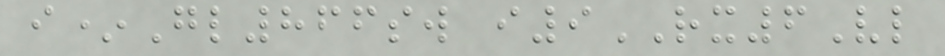i*Gl866sw i9RX6Vl
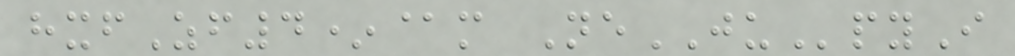hxfZf4*@m NeJUpyI
